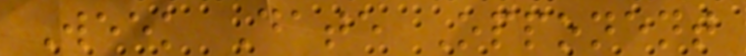Week Date Opponent
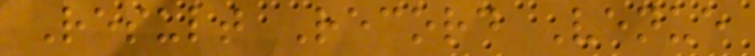Result Record Venue
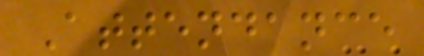Attendance
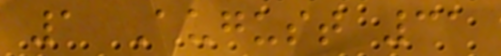1 August 31
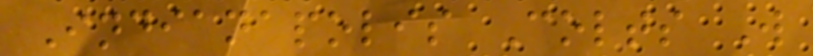Indianapolis Colts W
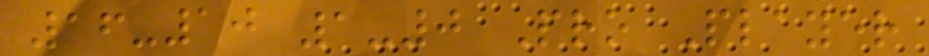16-10 1-0 Pro Player
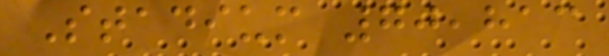Stadium 70,813
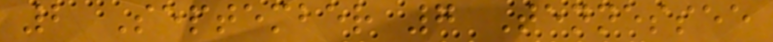2 September 7 Tennessee
